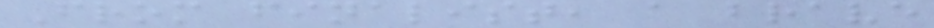From finalist, a brave
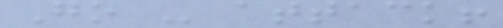Go - attack!
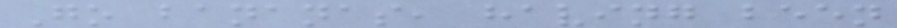Go bananas, having been
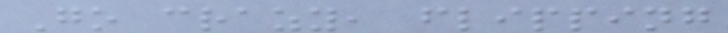Go crazy, flipping
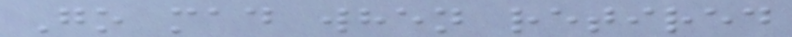Go mad when retired
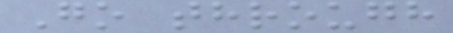Go through
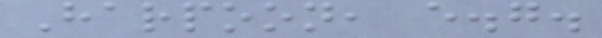Harpoon, e.g.
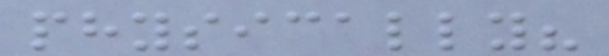physically?
